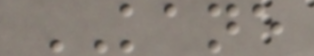KANE
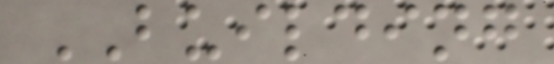BUILDING
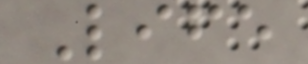Life
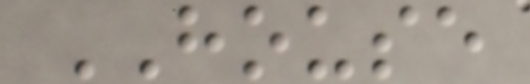HOUSE
